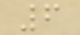6
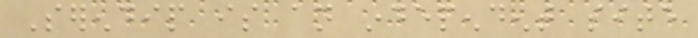Serendip is an independent site
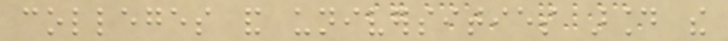colleges and universities around the
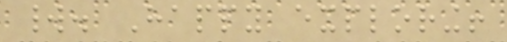world. Happy exploring!
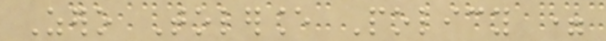Zero Tolerance Policy =
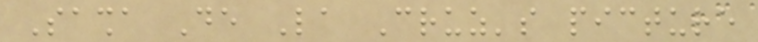Sasha De La Cruz's picture
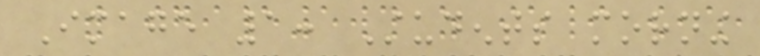Image 1: Students morning
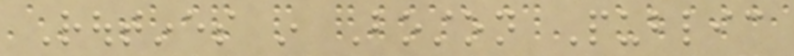Routines in Boston Public
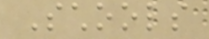Schools
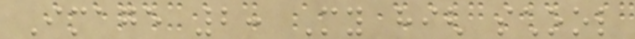Image 2: My high school
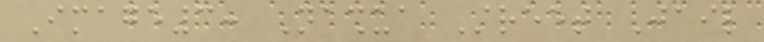Image3: Nashua Street Jail
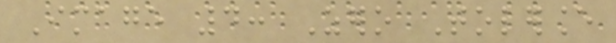Image 4: Zero Tolerance
